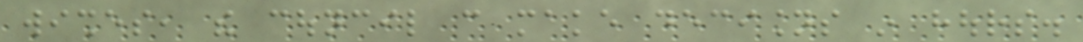wishes, the council can make decisions in hours.
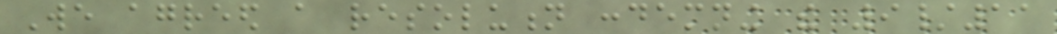We agreed a resolution condemning the 9/11
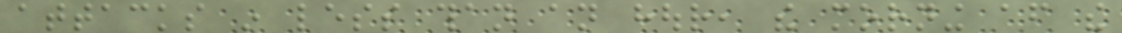attacks in less than an hour, the morning after the
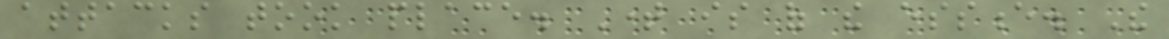attacks took place. Time is of the essence. The
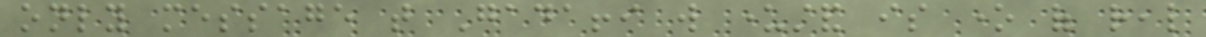only message that Gadaffi will understand is one of real
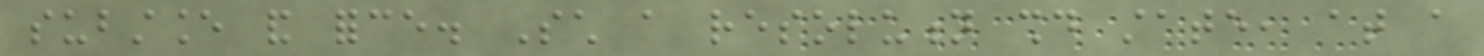substance and force. Such a resolution should state, at a
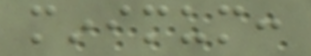minimum:
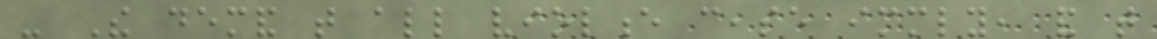- The demand that all violence cease immediately, and that
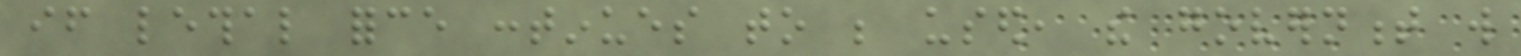if lethal force continues to be used, the government will
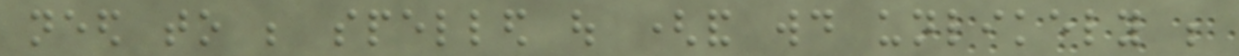need to be spelled out (and would unlikely be
